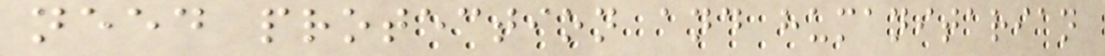need protection and humanitarian
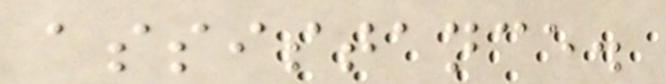assistance.
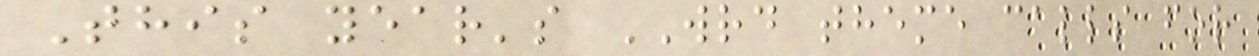This year's WRD theme calls for
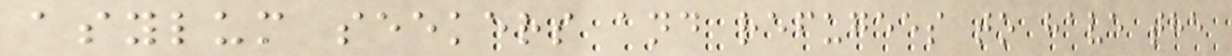asylum seekers and refugees to have the
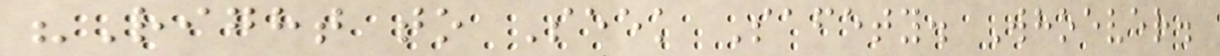"Right to Seek Safety. Whoever.
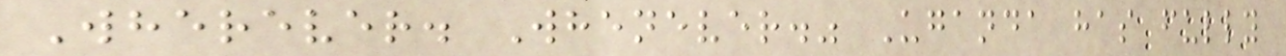Wherever. Whenever." Uganda has fully
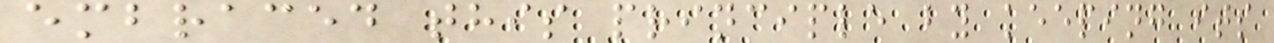embraced this principle by keeping its
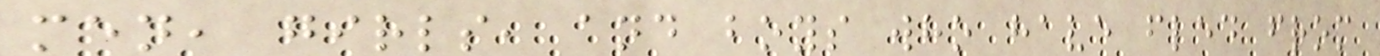men, girls, and boys who have fled from
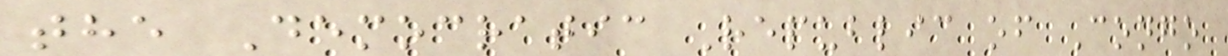the Democratic Republic of Congo
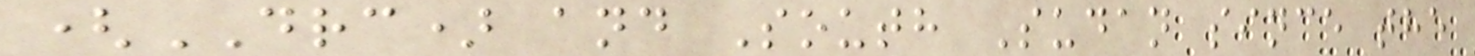(DRC) and South Sudan since the
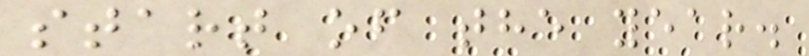start of the year.
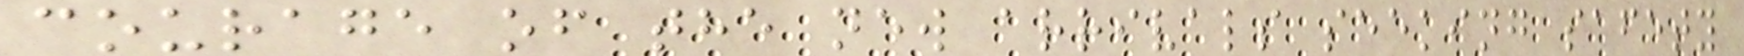courage of the new arrivals seeking safety
